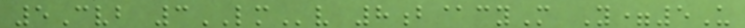5Cvb 3LMv 8b@cyM Y=5U
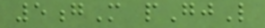5gM pGjL
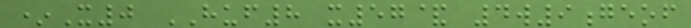*X0 HUF8 x57& 4w9geof
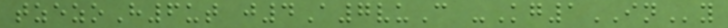tzezoH6ut j4A7vuC -Kg1INy
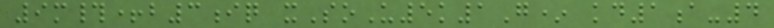9m#+b3iq xSoU5k1G* kd1a-4
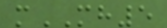mMH5
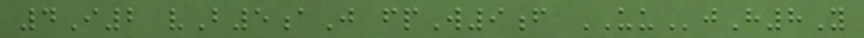4I2 vB5aJ fpW9f UUjH8Y
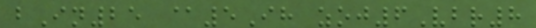bIn25 @5Ih zoj6Vbr8
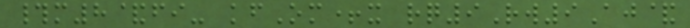#m8&fi- kfOm+x rq9Rw9Aj&
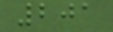201
